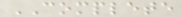COMPLETE
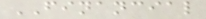FINANCIAL
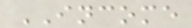INCOME
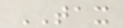TAX
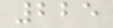225
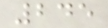245
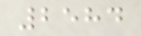2584
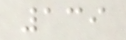139
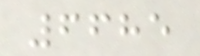6685
